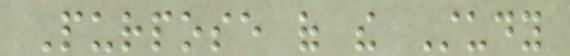Purpose of the Study
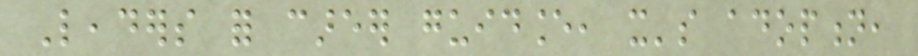Leaders for career guidance, it's adoption,
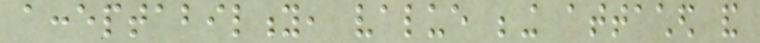acceptability, value being attached and
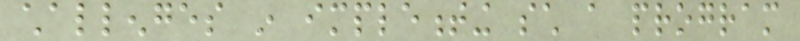challenges in implementing such a program
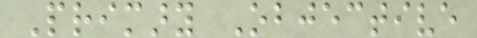Primary Objective
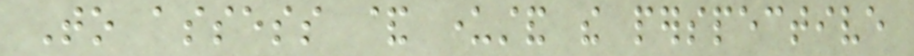To assess & understand the perspective
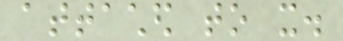attached to it.
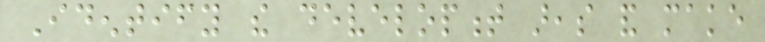Identify the development areas and make
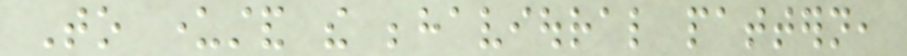To understand the behavioural pattern,
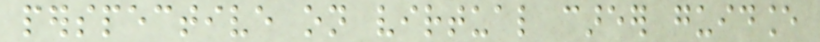perspective on virtual career guidance
